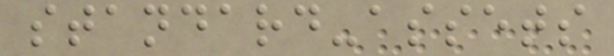standard-assets
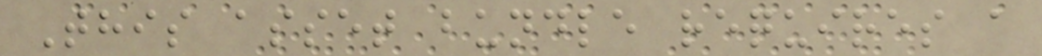This asset bundle requires a
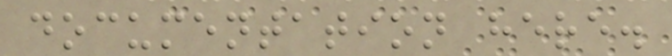documentation here.
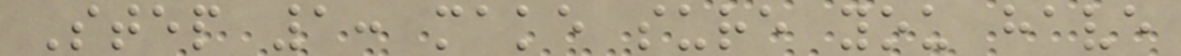Step 1: make sure you have
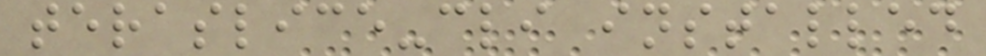teraslice-cli installed
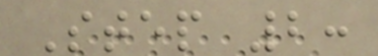Step 2:
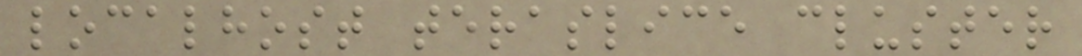localhost teraslice cluster
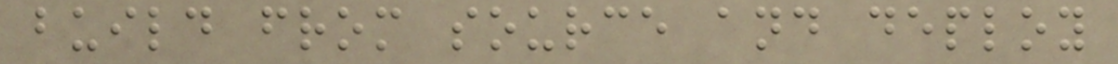build from source and deploy
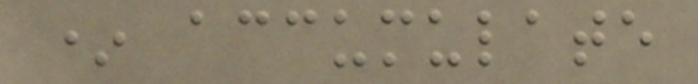* accumulate
